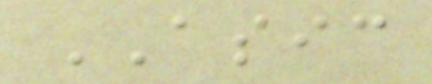ASIC
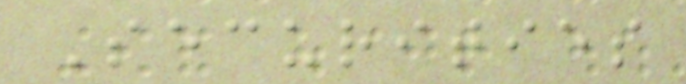Securities
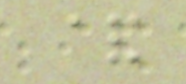&
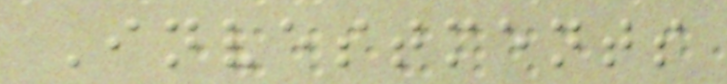Investments
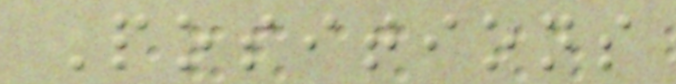Positions
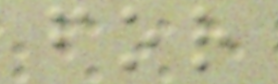for
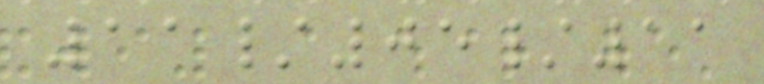11/05/11
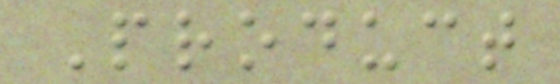Product
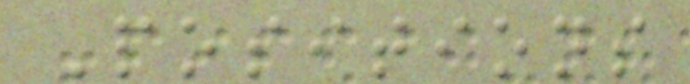Positions
